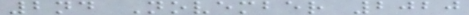2nd November 2020
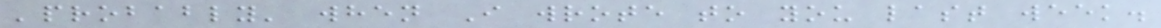'probably' when I wrote to you last week.
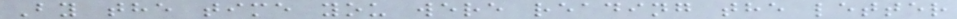By the time you were reading the letter
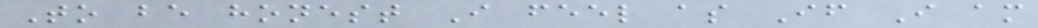To be honest I feel as If I am
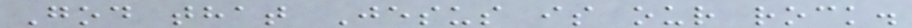God that Jesus is our rock.
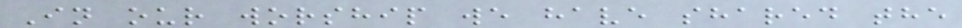In our worship we have shared the
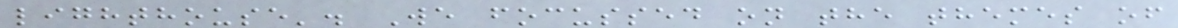lighthouse'. We focussed on the themes of
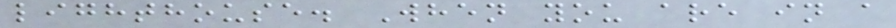lighthouse. When you are in a
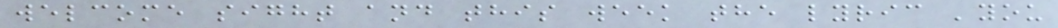welcome sight and this week the lyric 'you
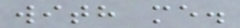with me.
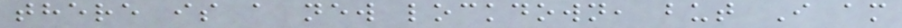there is a new lockdown, but I am
